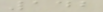142
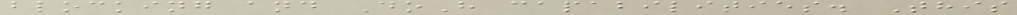blocking and DoH capabilities. This
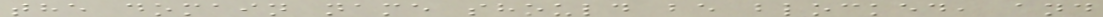the domain name should be blocked, and
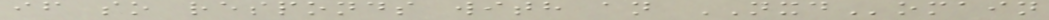if so responds with an NXDomain
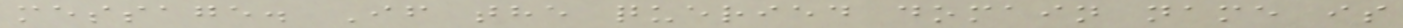message. If the queried domain name is
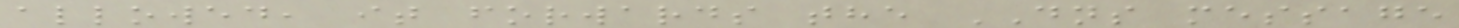allowed, it forwards the DNS message
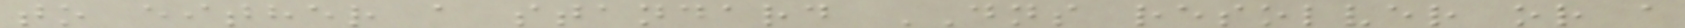to either a standard DNS resolver or a
